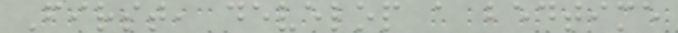First, develop a bedtime
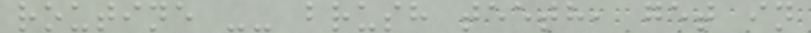routine -- brush teeth, get in
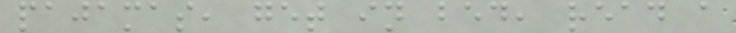pajamas, get in bed, read a
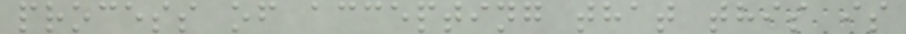process of accepting that this is
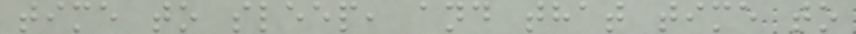time to sleep, and that time to
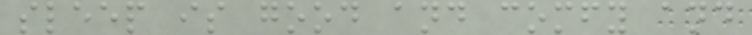sleep is good and comfy and
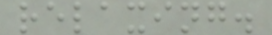relaxing.
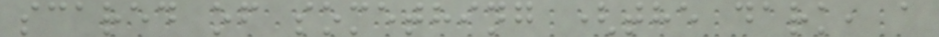scared of something (the dark, a
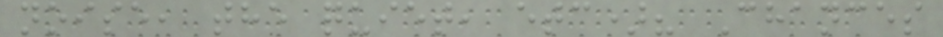noise, the quiet, etc)? Chances
